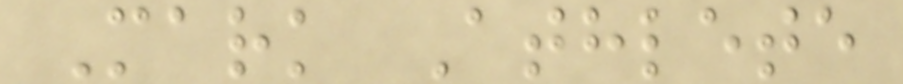Mark Athlete
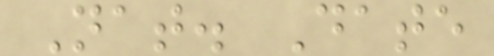Nat. Date
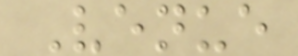Venue
